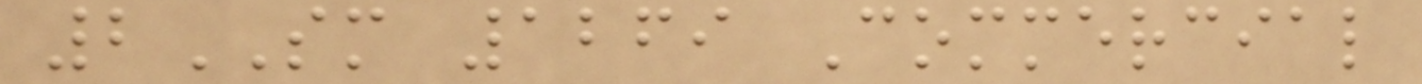2SM 1269 Commercial
